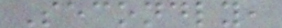Secondly,
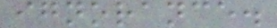ignorance.
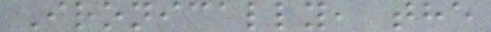Ironically, the
